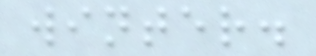winter.
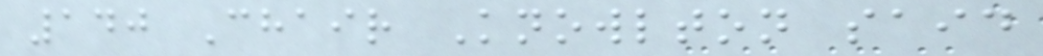140 Chair Knowlton said
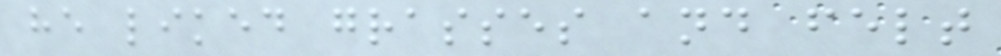he liked grasses and felt
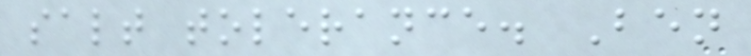salt tolerance. Ben
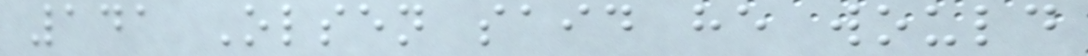141 Olsen said he would
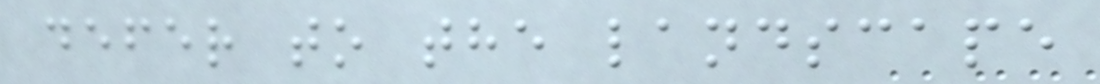defer to the landscape
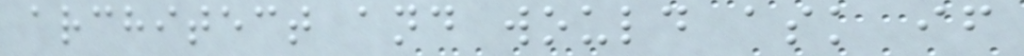architect and would ask if
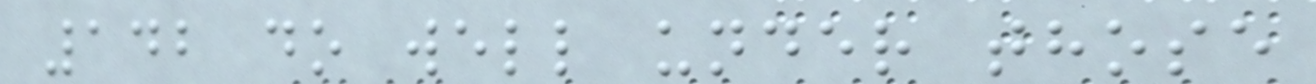142 do well under those
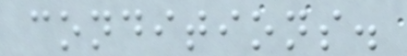conditions.
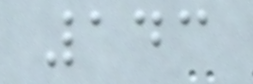143
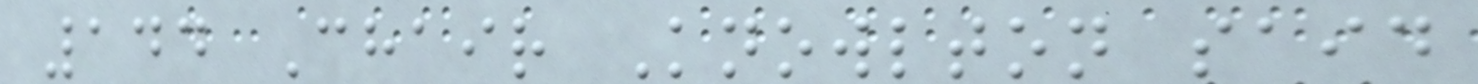144 Chair Knowlton said
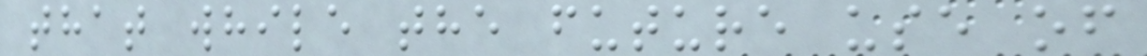that while the future use of
